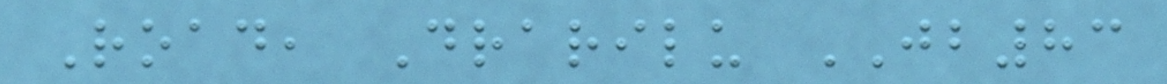Road, Drarilu JB83
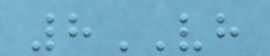8VH
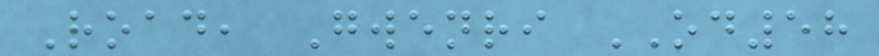Road, Gwenri OD58
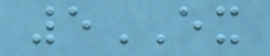5EX
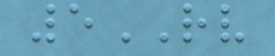5RV
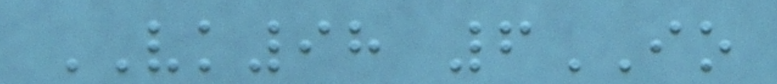VK98 6IO
